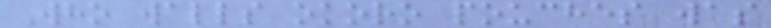Who walls okoro pouches was
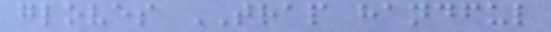gloves TRAP handful
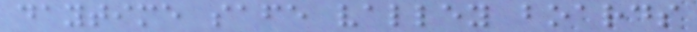daytime safe valley boards
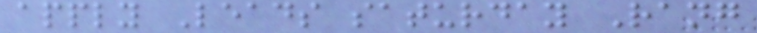apply Leads saturday Rang
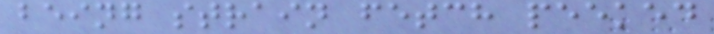being strain fetch peeked
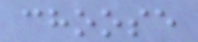choose
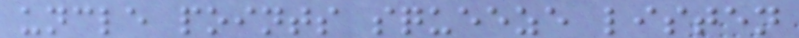uncle points squeeze listen
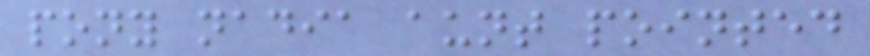pony nadia aunt pointed
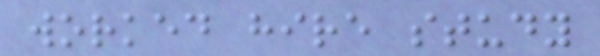worked hire study
